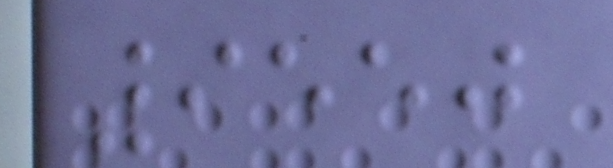9550
